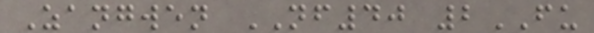Zangwen NF40 2FU
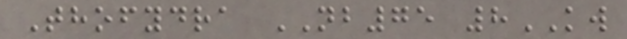Thofydra NB75 8KW
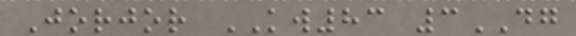Jorjor KW83 3DG
